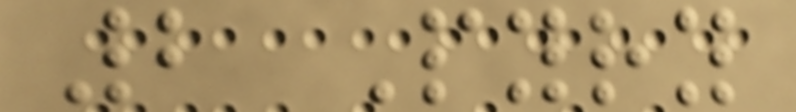2 Pyry
